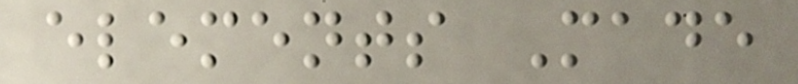elements Made
